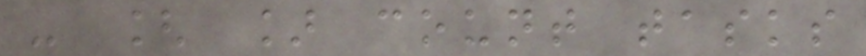- [ ] count tasks
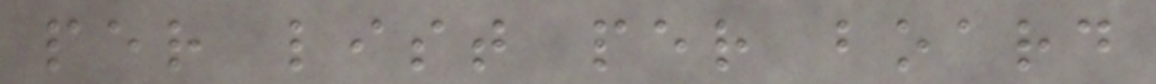per list per board
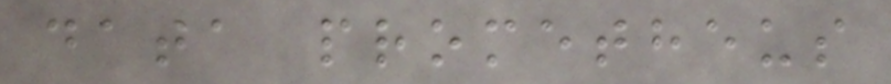data prometheus
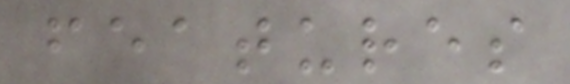features
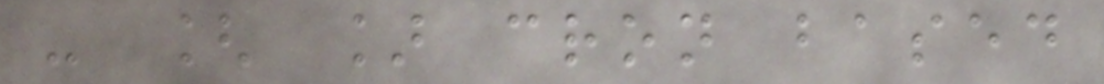- [ ] cron based
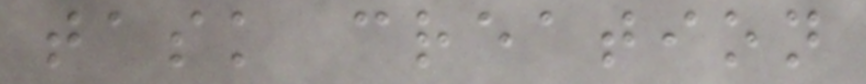task creation
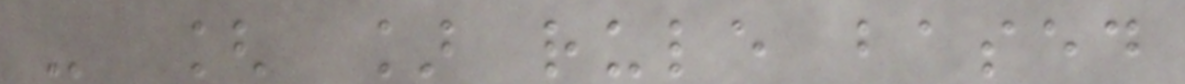- [ ] rule based
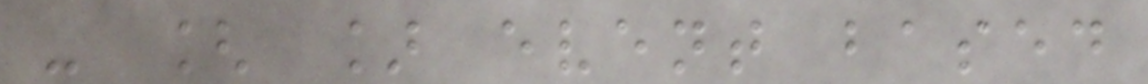- [ ] event based
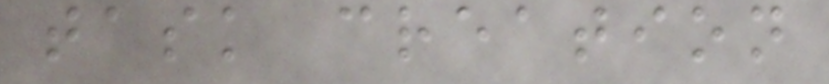task creation
